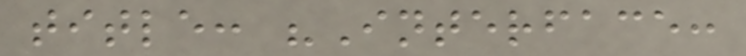title: "Interface:
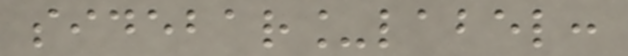sidebar_label:
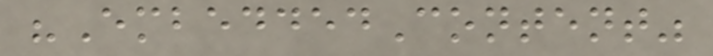"EmbeddedContent"
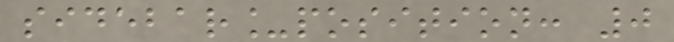sidebar_position: 0
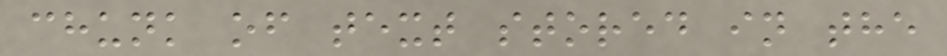chunk of text stored in the
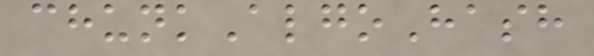chunkAlgoHash
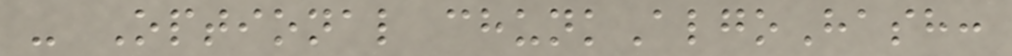- Optional chunkAlgoHash:
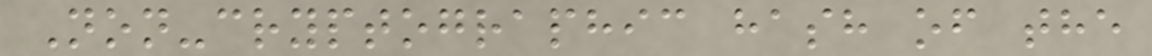Non-cryptographic hash of the
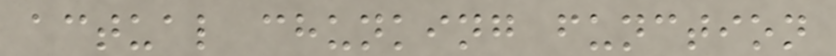actual chunking function
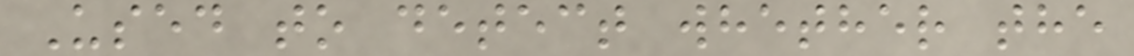Used to detect whether the
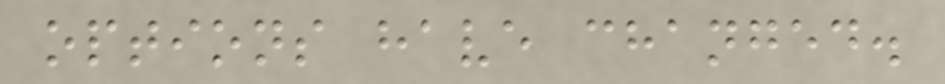options have changed.
